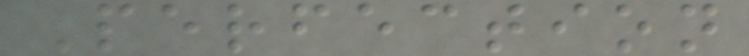Perfection
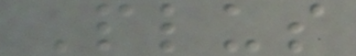Plus
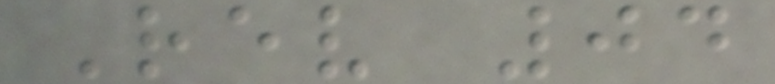Rev 04
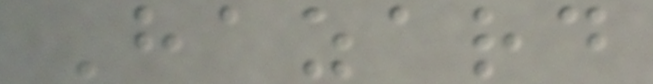Hazard
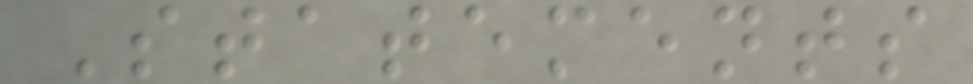Statements
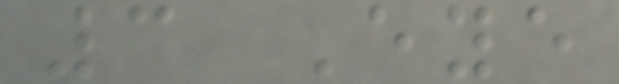3 Eye
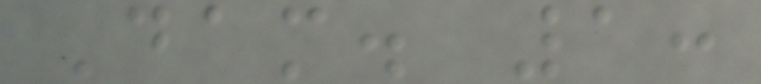Dam. 1:
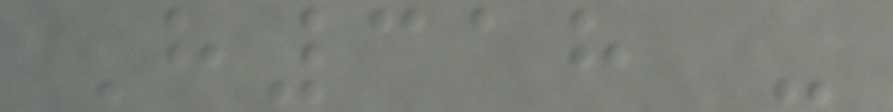H318 -
